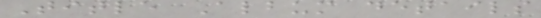Title Album details
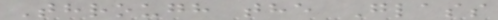Through the Glass
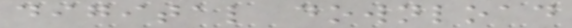digital download
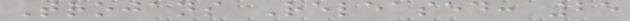Trojans Released: 25
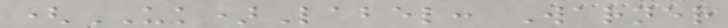(UK)Label: Warner
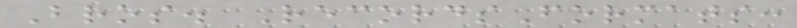Bros. RecordsFormats:
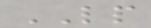LP
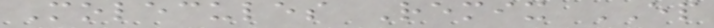Molecules Remix EP
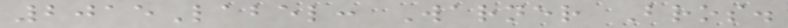2015Label: Warner Bros.
